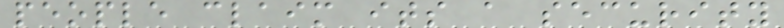people claim its a security
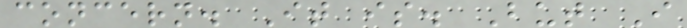concern. It is. But I
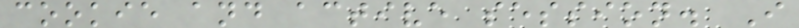cookie and active session. I
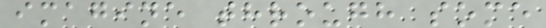imagine through some
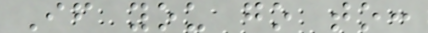If you go to:
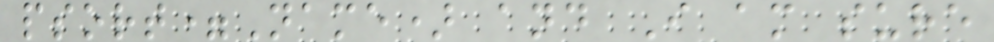psort=Name) and I am sure
